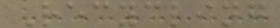Recycling
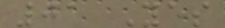01 Yes
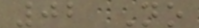02 No
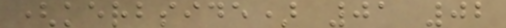(kerbside) 01 02
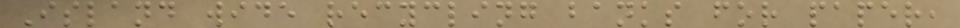Island wide recycling banks for paper,
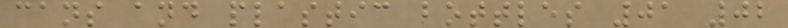cans and plastic bottles 01 02
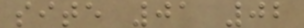site 01 02
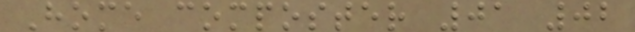Home composter 01 02
